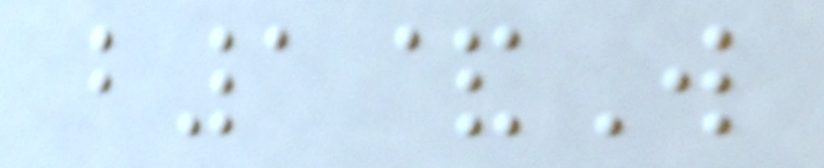b1&W
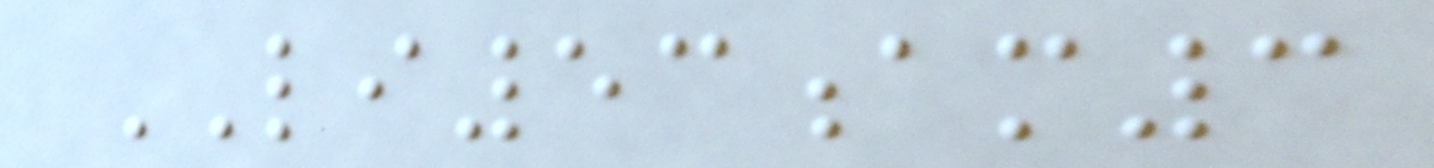LI53am3
